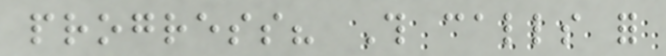progress? This calls for
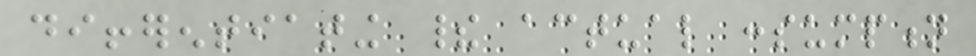differentiating their actual consumption
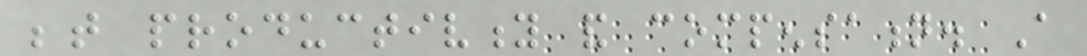between productivity and compensation. A
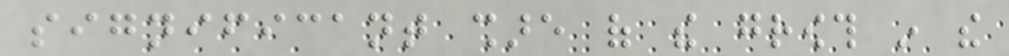significant share of the growth in the
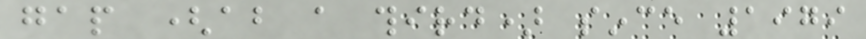gap (about a third) since 1979
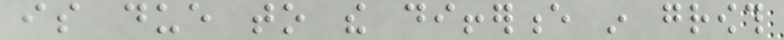is due to the difference in growth
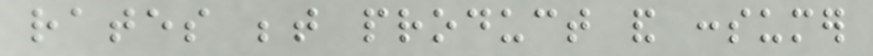rates between product and consumer
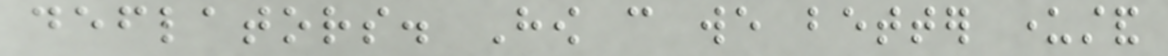deflators. How can we better understand
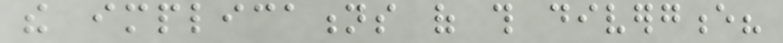the implications of this divergence?
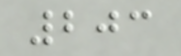203
